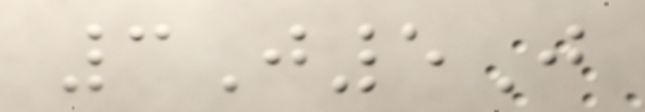3J5J
